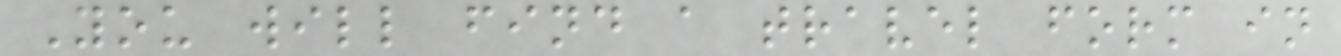You will find a travel form in
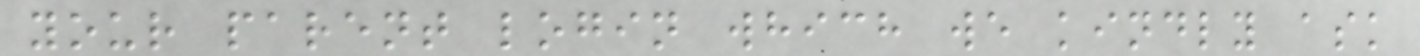your parent login which we kindly ask
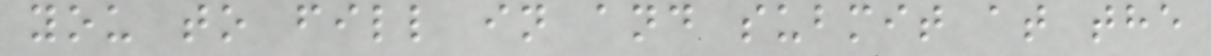you to fill in and submit at the
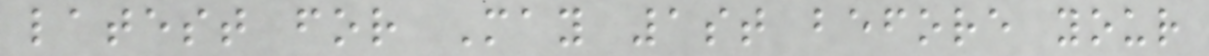latest for May 1st before your
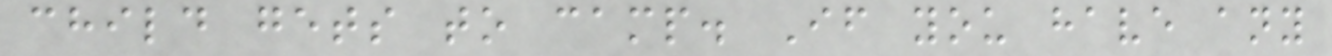child gets to camp. If you have any
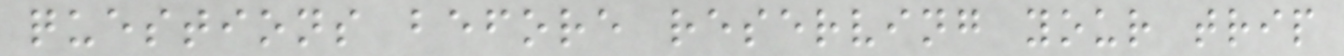questions before reserving your trip
